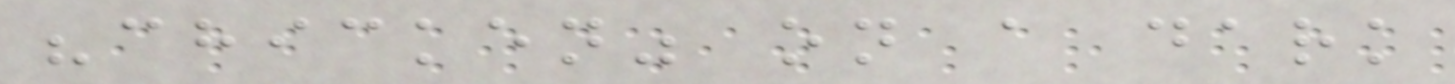"chicken" on a dark
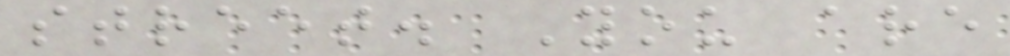street. You are
